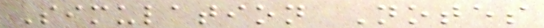Simulation Notes
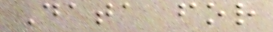Data for
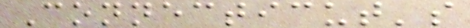Connecticut's
